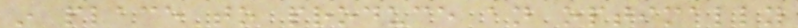in place to produce an optimally
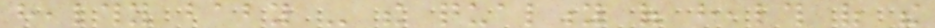healthy baby - the quality of health of the
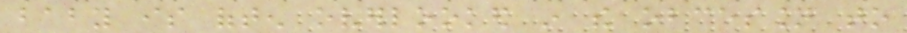baby is often overlooked in the obcession to
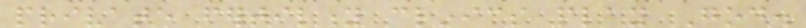private fertility clinics play God.
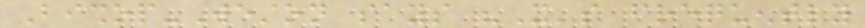Bishop-Weston says "It's frequently
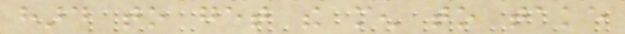hard to get the men to take
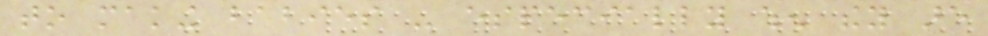to making babies - especially when they are
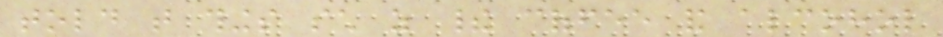told that things such as their coffee and alcohol
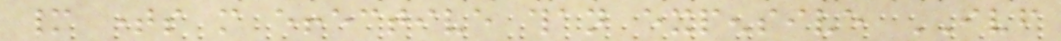many times more effective than expensive IVF
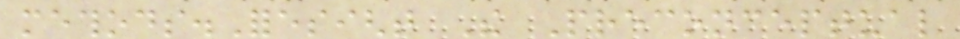methods.Foresight The Preconceptual
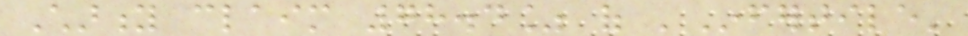Charity claim 78.4% of 'Infertile'
